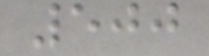500
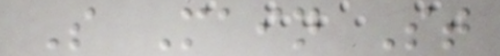S Main St
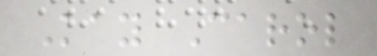Kay Carol
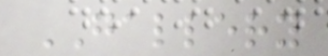GALLERY
